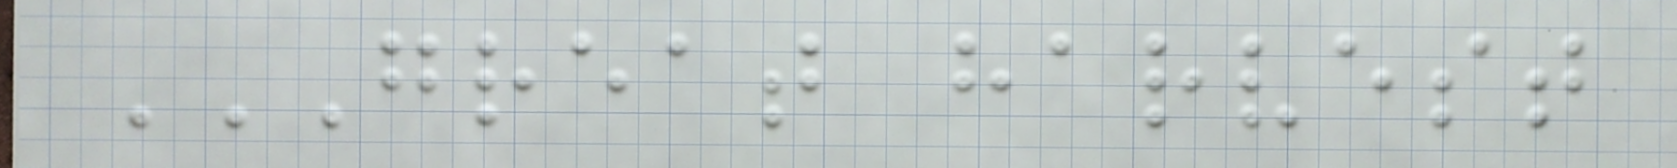GREAT HARVEST
